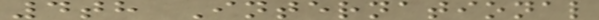4th International
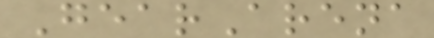GearArena
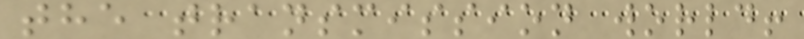the transmission world!
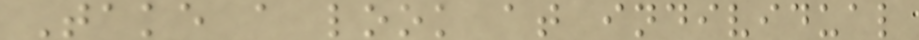Take a look at individual
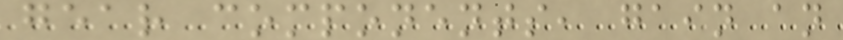gear components, gain an
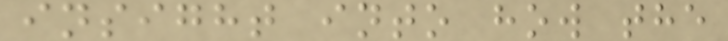insight into how the
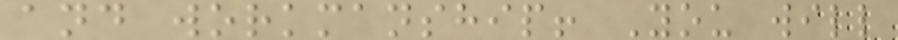and workmanship! You will
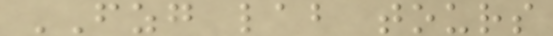FZG lab tours
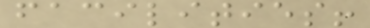facilities!
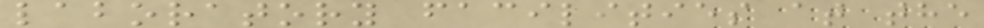laboratory facilities at the
